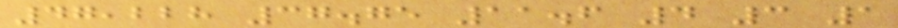47,228 37.75 11.6 4 3 1
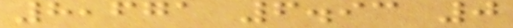8,671 6.93 0
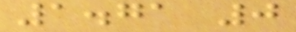1.71 0
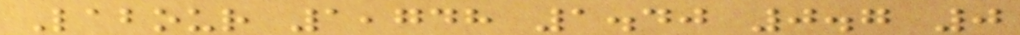Labour 1,748 1.40 0.7 0
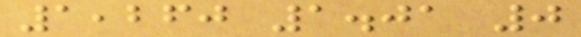1,260 1.01 0
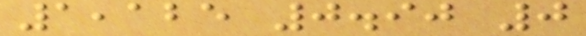1,125 0.90 0
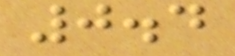0.4
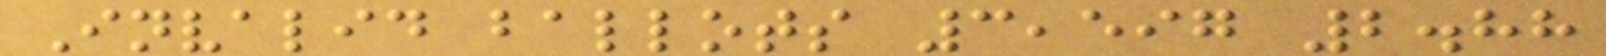Invalid ballots 3,597 2.88
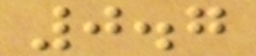0.7
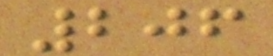206
